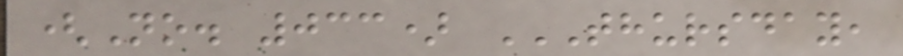(No. 033) THURSDAY,
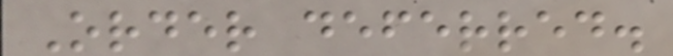Order deferred.
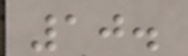10.
